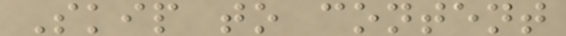Skip to content
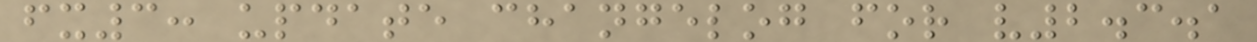fx3: update changelog for v2.3.1
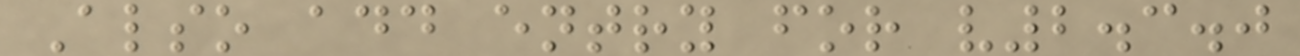Also add entry for v2.3.0
